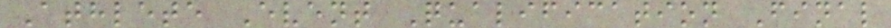Athlete Event Qualification Final
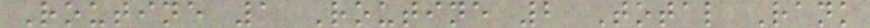Routine 1 Routine 2 Total Rank
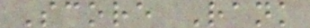Score Rank
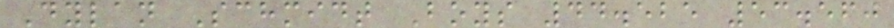Dylan Schmidt Boys 44.525 53.560
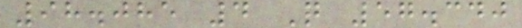98.085 4 Q 57.340
